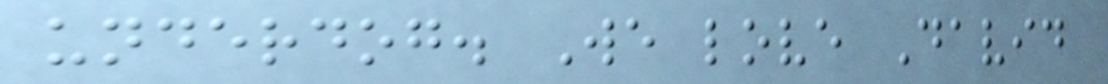underdog. We love David
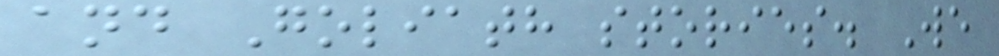and Goliath stories. We
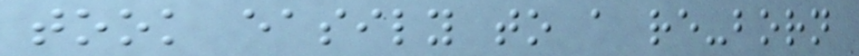took easily to a re-born
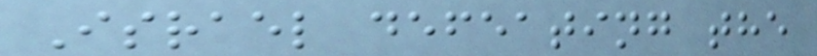Israel defeating the
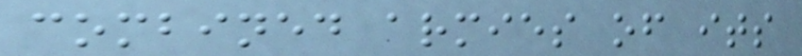combined armies of its
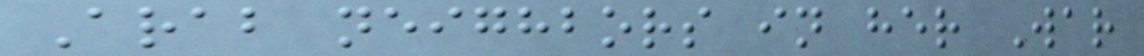Arab neighbors in her War
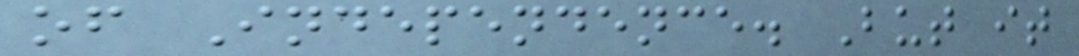of Independence. But it
